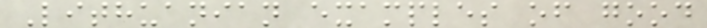Lithuanian examples of good
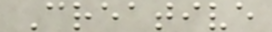Creative
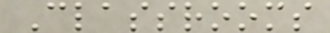Classrooms
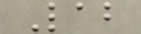Lab
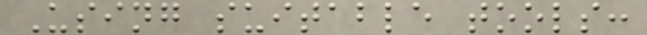Using suitable tools:
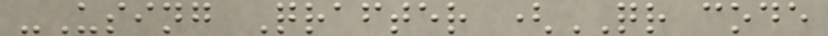-Using Qrafter (QR code
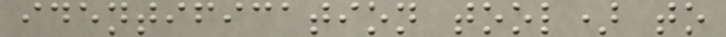identification tool) to
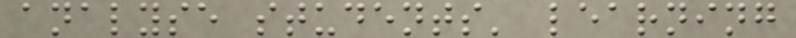analyse students' learning
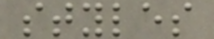styles
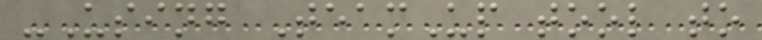-Using TeamUp tool to
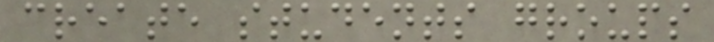create students groups
